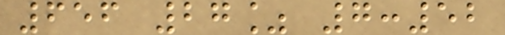656 27% 7:52
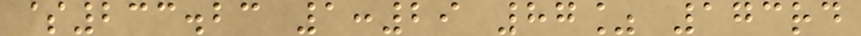$233.23 1:29 87% 173rd
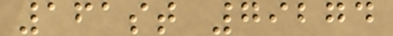161st 79274
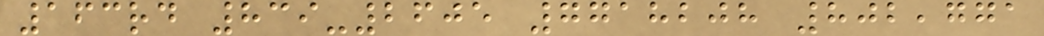163rd 839-2605 7718208 802,771
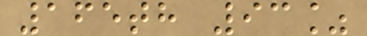165th 93%
